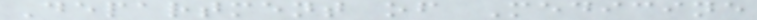Department of Medicine
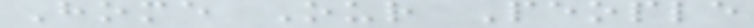Home Our People
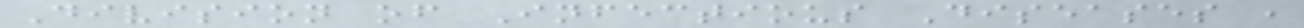Division of Infectious Diseases ,
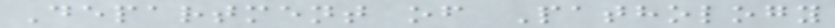Department of Pathology
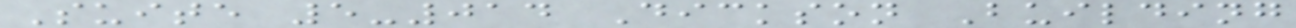Suite 5-014 Dickson Building
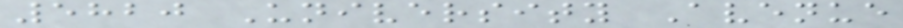5820 University Avenue
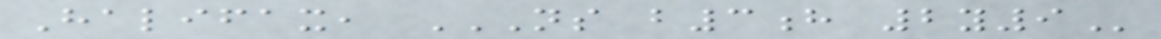Halifax, NS B3H 2Y9
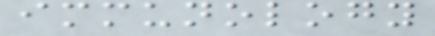immunology
